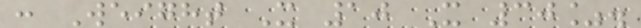: Weight X 10 X 30%.
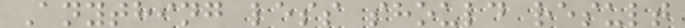Anything less should result
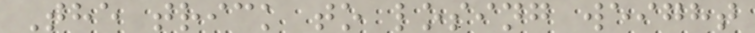The trick to losing weight
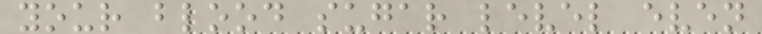your blood sugar level even
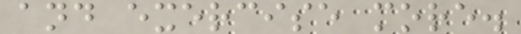and exercise more.
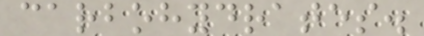carbohydrates.
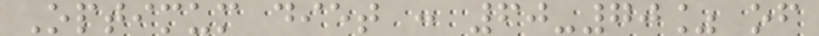Optimum diet : 60-70% of
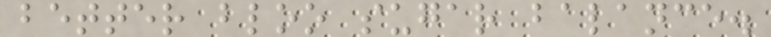better bloo sugar balance.
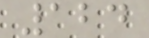124
